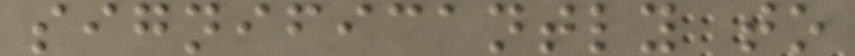significantly to
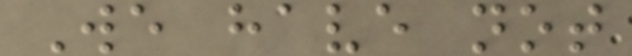We have not
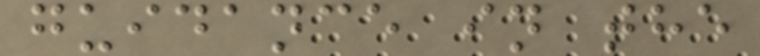guidance in the
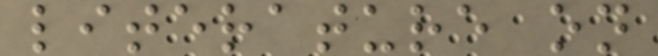literature on
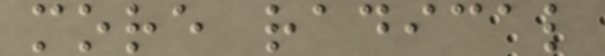more radical
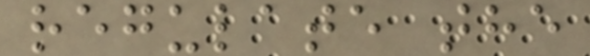regulate the
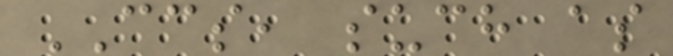CCS, such as
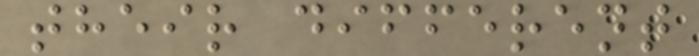their different
